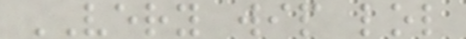VERY wip lol
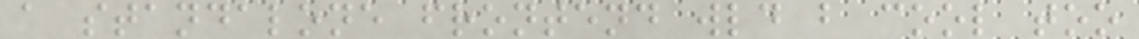a standalone frontend wld b cool too
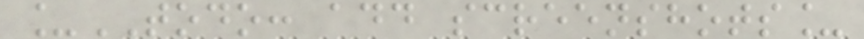_TODO: add screenshots_
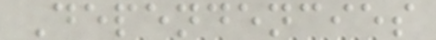Dependencies
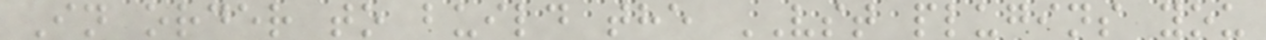In order to build the VST plugins you
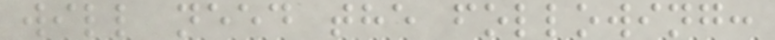will need the following:
